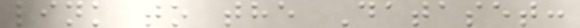link to the Dataset:
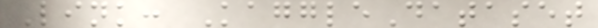Link: KaggleDataset
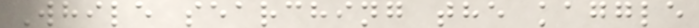While searching the kaggle
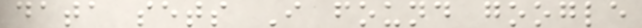data sets I found google
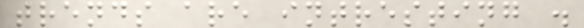trends are intresting .
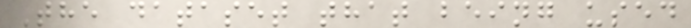The dataset that being used
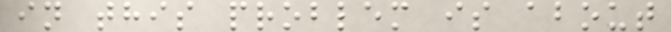in this problem is about
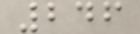246
